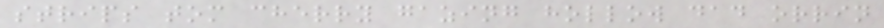strips tom cherry gazing hollow dad orrin
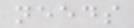needs
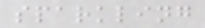sparkling
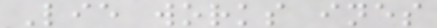Lie works ines
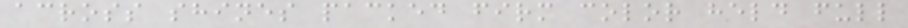across shines packed firm color held full
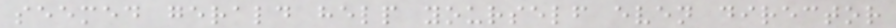seemed gerald help yourself even director
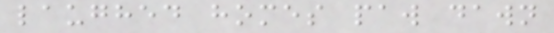laughed homes paw dawn
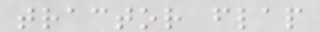tractor flap
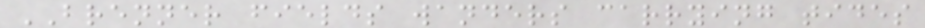BRENNER fields wanders carrying tides
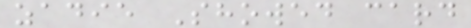zadie Showed card
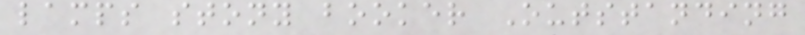lamps stony booker Outstanding
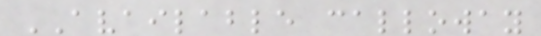AVAILABLE calloway
